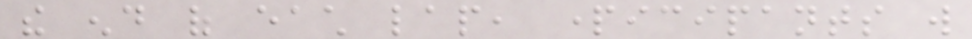the end of each lap, participants will
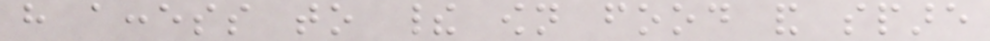have access to their own food and spare
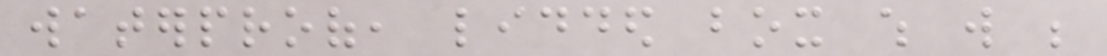waterproof, lidded box which will be
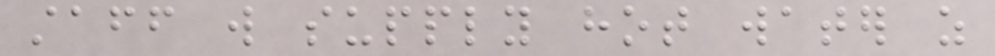staff will supply hot water as
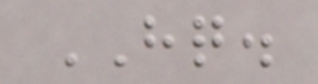HQ.
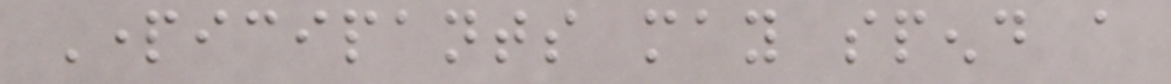Participants may spend a
